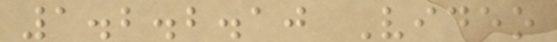1.2.2.10 Video
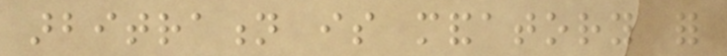arbitration is mandatory for
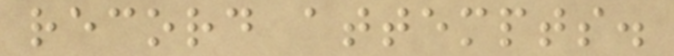record attempts.
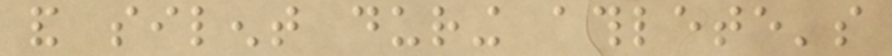and silent during athlete's
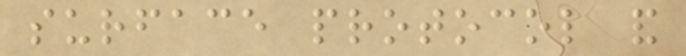surface protocol and
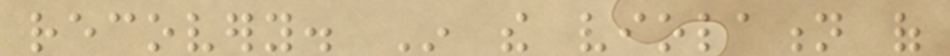recovery. In the violation of
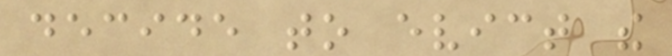decide to evict the
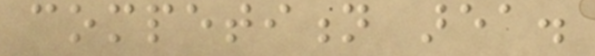competition area.
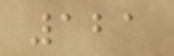121
